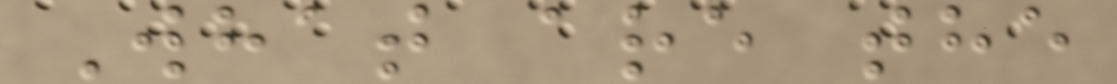What are the
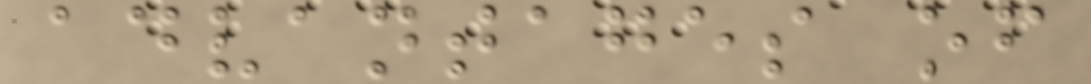advantages of
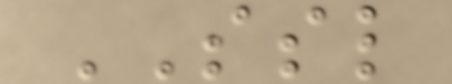SSL
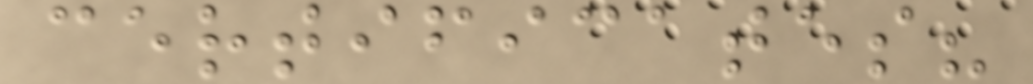certificates?
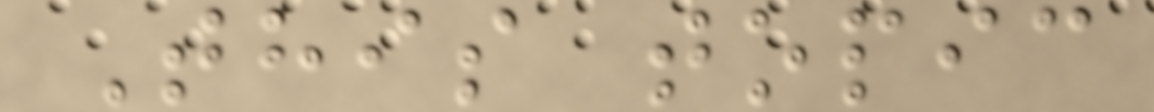This topic
